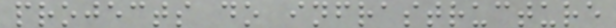projects do infrastructure
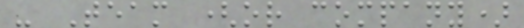- Team (or company)
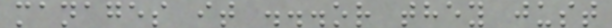manages it ...or they just
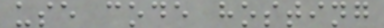use code hosting
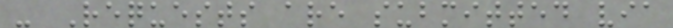- Requests are submitted via
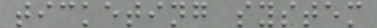ticketing system
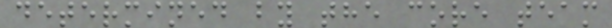determined by the core team
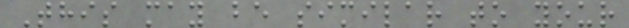This may be similar to your
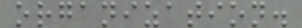organization.
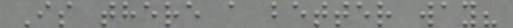Is there a better way?
